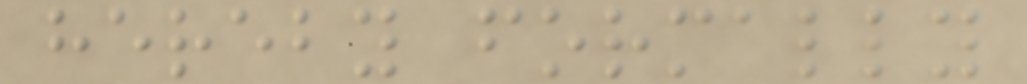hereby formally
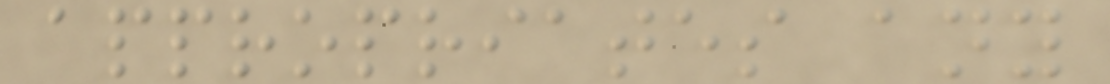appropriates any
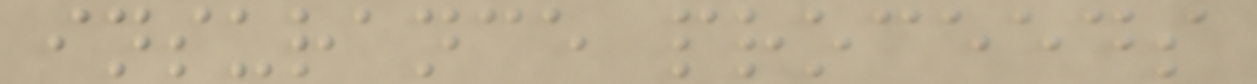insurance proceeds
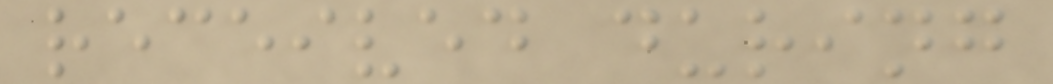received during
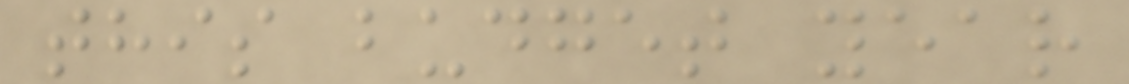this budget year
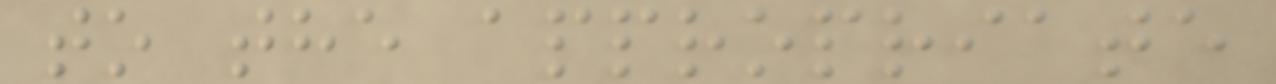to the appropriate
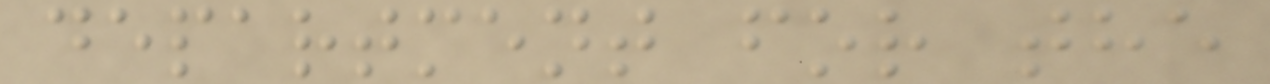department for the
